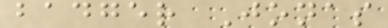badger Jonas
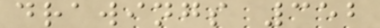drawings 352
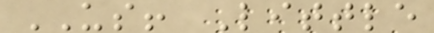US! Little
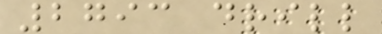2793 drill
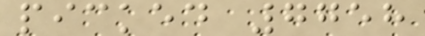picked 7758
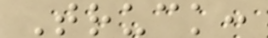Truck:
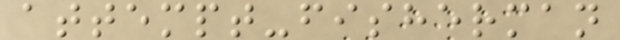attempt-fisherman
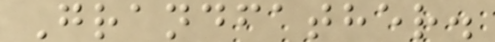Grandfather.
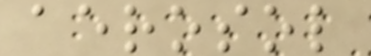aerosol
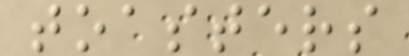toasters
